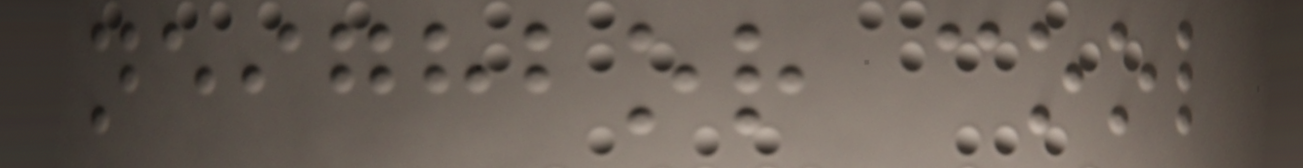neighbor cool
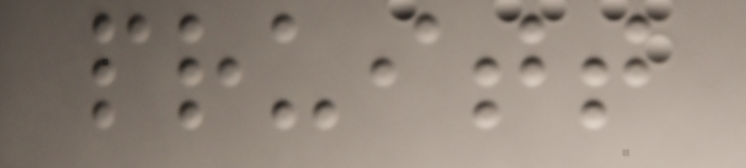pruitt
